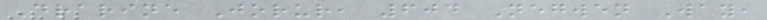Drarine Jorur, 604 Negwen Way,
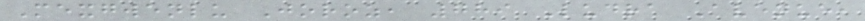Mexgwenlu Joroz, 789 Ludra Avenue,
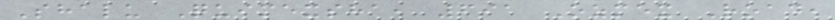Shalu Quimexsha, 691 Ozmex Road,
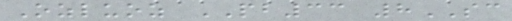Ozluoz PB33 8SC
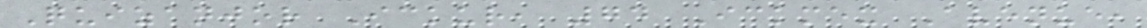Quizanjor Ickur, 74 Ickmex Avenue,
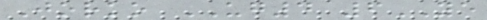Jorko UG4 6YE
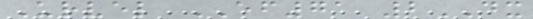Urvel EF71 2DX
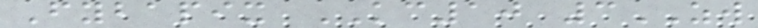Fybapix KC10 3ZW
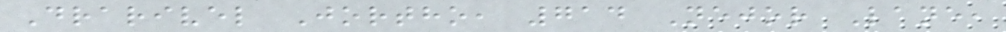Drarivel Jortho, 714 Nejor Lane,
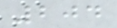204
